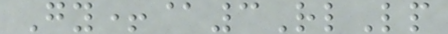Gy+@3RlLp
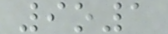9o1
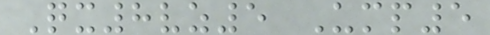Qx8vz5 Ump5
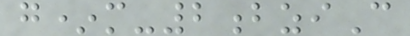g*m-2bziC
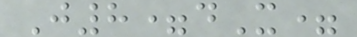J8=dX=
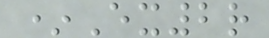*Ex2r
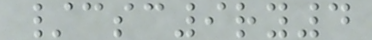/csc9ry4
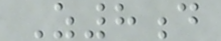Z8d
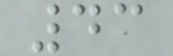43
